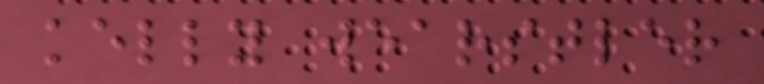kelly wearstler
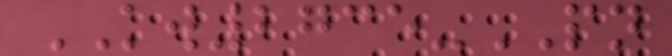KW2735-PN
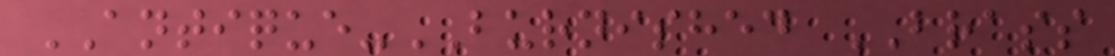ANTIQUE-BURNISHED BRASS
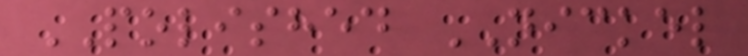POLISHED NICKEL
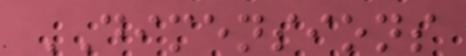DIMENSIONS
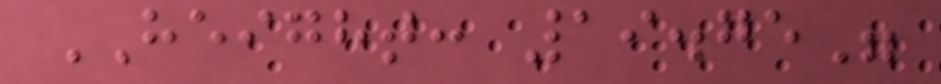HEIGHT: 19.75"
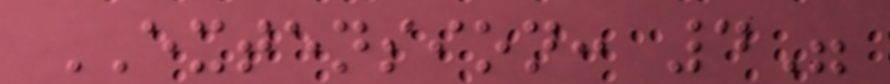EXTENSION: 4"
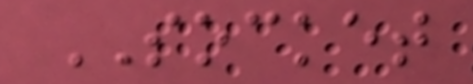SOCKET
